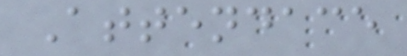Attendace
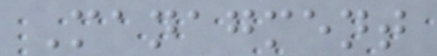Managment
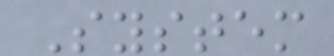System
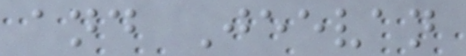and Jeevan
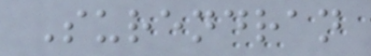Surendran
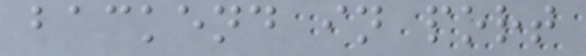backend in port
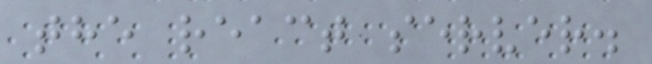the react server.
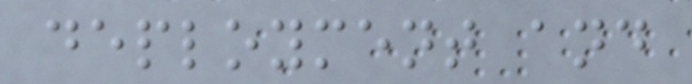deployment and
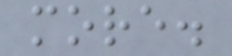more.
